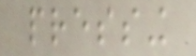pressing
